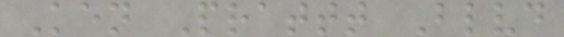Ken Prattt Blvd
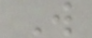W
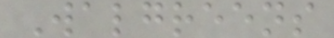Walgreens
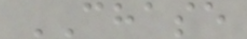CHASE
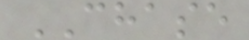CHASE
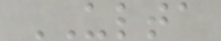ULTA
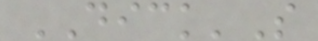DICK'S
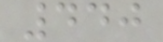440
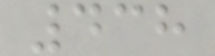438
